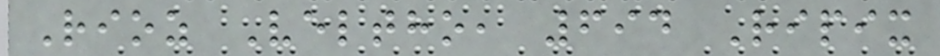Rioz Veltho, 694 Ripix
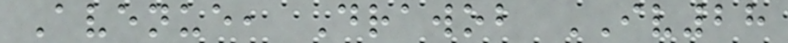Avenue, Drawob IV28
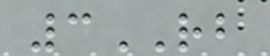3RB
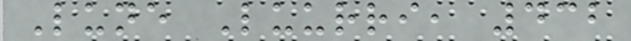Lune Luurri, 432
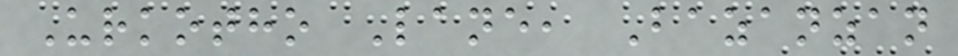Urkotho Lane, Bazanzan
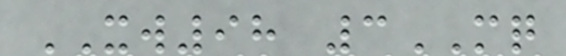XW98 3MQ
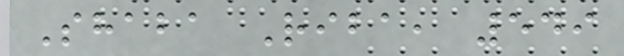Shaba Riba, 549
